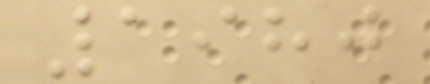1980
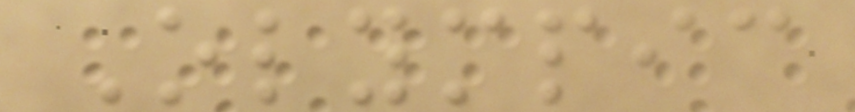Olympic
